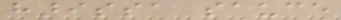harissa sauce
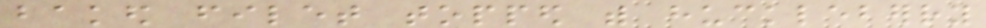baked filet topped with huckleberry
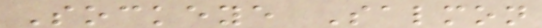Sockeye Salmon
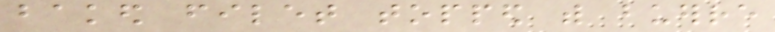baked filet topped with buerre
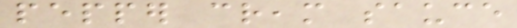pepper cream sauce
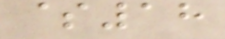$18
